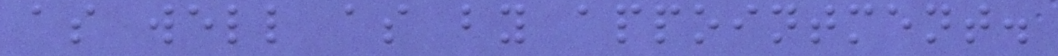as well as by appointment.
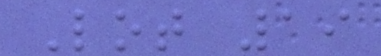Lot 19
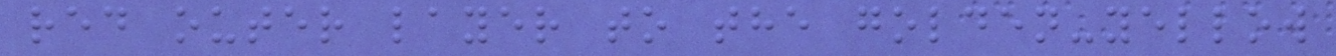red outer layer to the golden-yellow
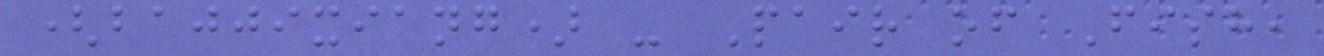(bajjixiang) - Pair of Fish,
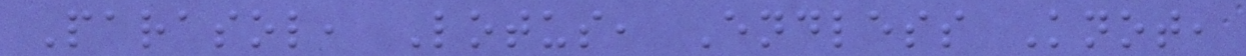Parasol, Lotus, Endless Knot,
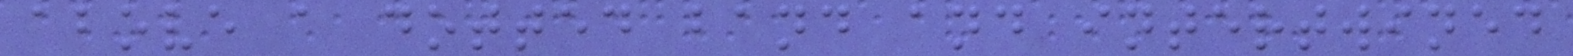above a dotted band and intertwined
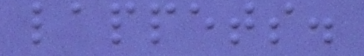lappets.
